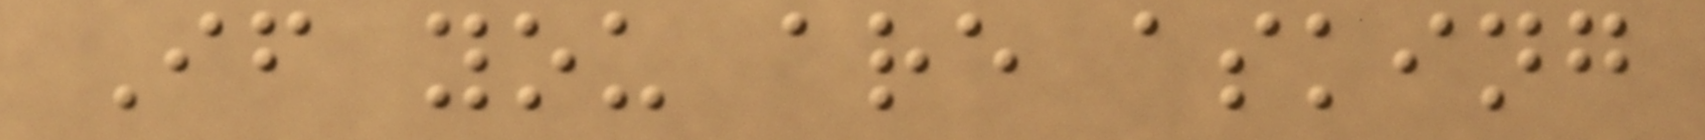If you are asking
